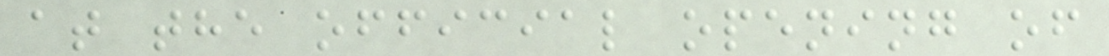at the official opening of
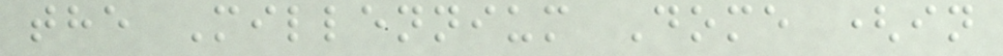the Millennium Dome (in
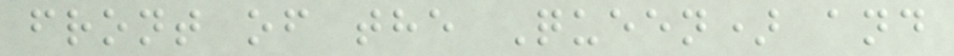front of the Queen) and
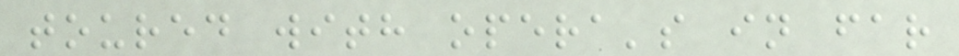toured with opera's in far
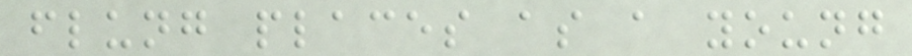flung places as a young
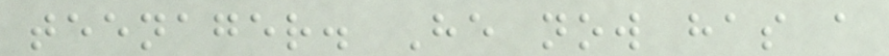teenager. He now has a
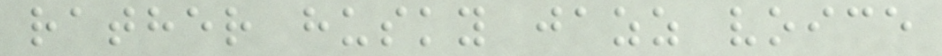rather husky jazz voice
